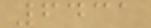6431
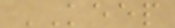KEEP
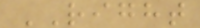RIGHT
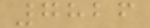7826
